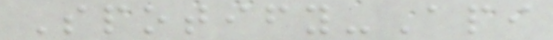Spotify-Api
